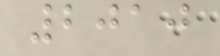2010
